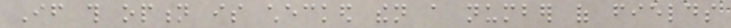If this option is checked then a number of fields
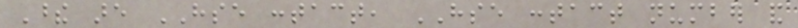These are HSE contact, HSE contact number and
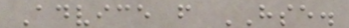Advice from HSE.
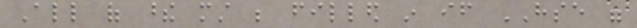All of these must be filled in if HSE were
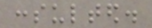consulted.
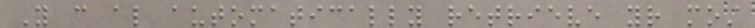You can also automatically retrieve your most
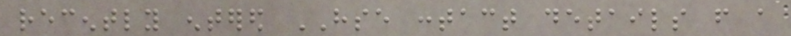recently entered HSE contact details from a
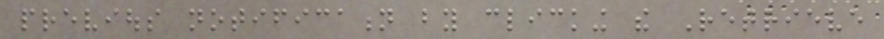previous notification by clicking the Retrieve
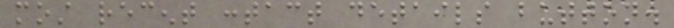most recent contact details button.
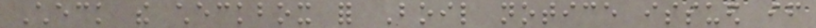Check the checkbox for Boil notice issued if
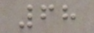68
